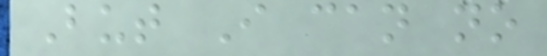But I can no
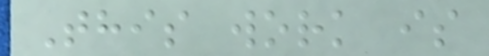This work is
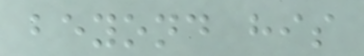beyond his
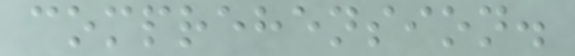comprehension.
